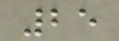25
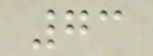73
